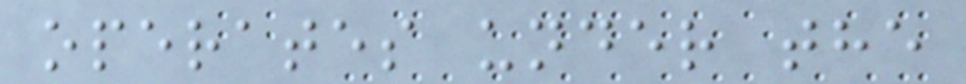operates under the
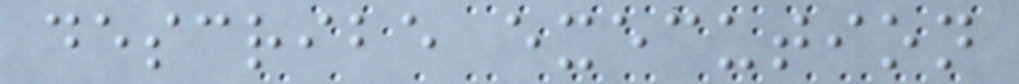describe execution
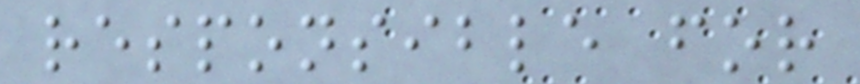responsible for
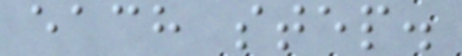each step.
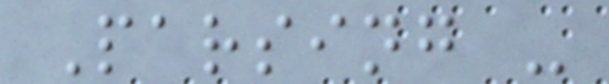Parsing -
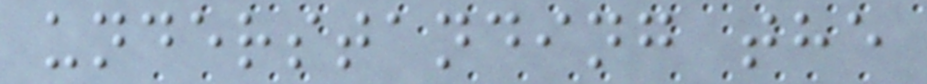understanding the
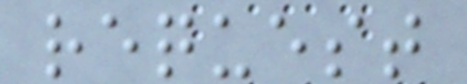request
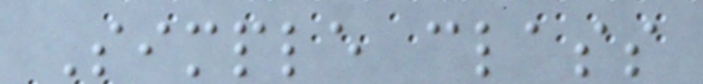Simple class
